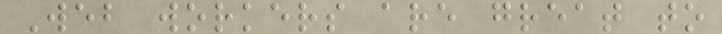Web workers are great to
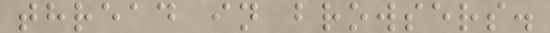thread in browsers.
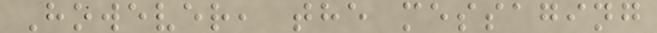However, the messaging
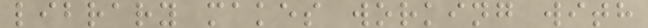library makes working with
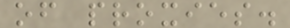of proxies.
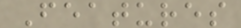Features
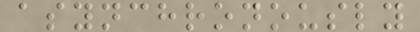asynchronously
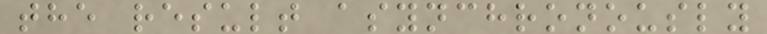the result asynchronously
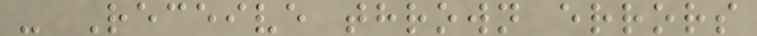- Receive thrown errors
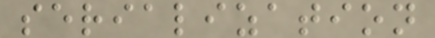serialization
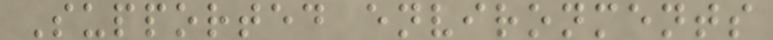Supported environments
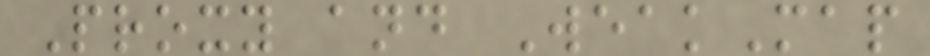Proxy and WeakMap
